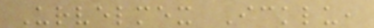Urvelmex Icklu,
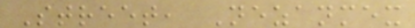Street, Nezanmex
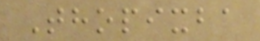Thopixba
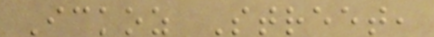Ickoz Street,
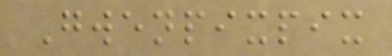Gwenpixpix
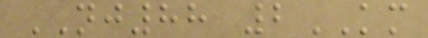NJ88 2KM
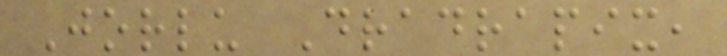Jorlu Dradrapix,
